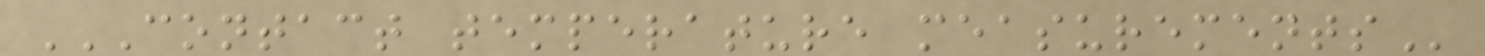CONTACT TEMPERATURE MEASUREMENTS
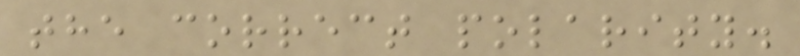the correct polarity.
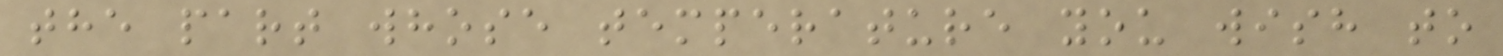the part whose temperature you wish to
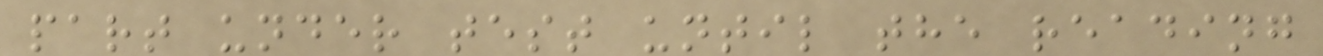part under test until the reading
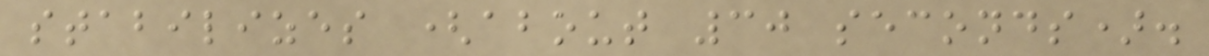stabilizes (about 30 seconds).
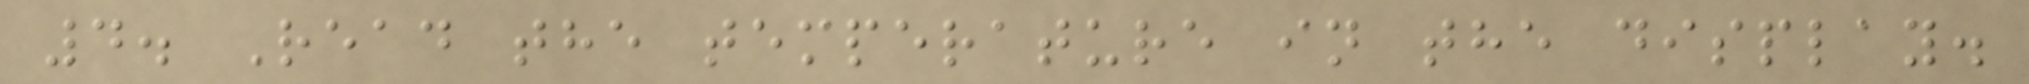4. Read the temperature in the display.
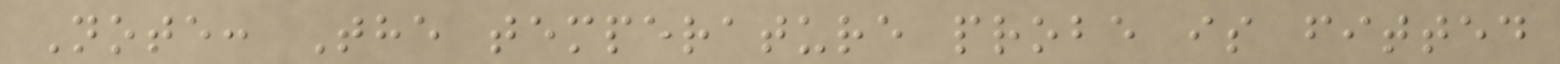Note: The temperature probe is fitted
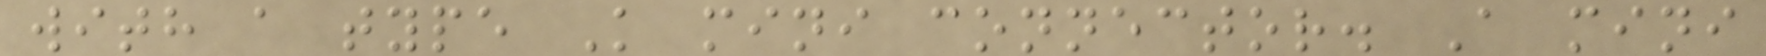with a type K mini connector. A mini
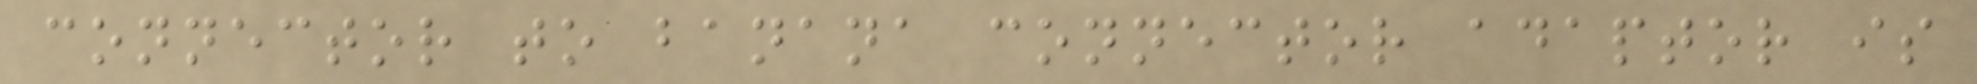connector to banana connector adaptor is
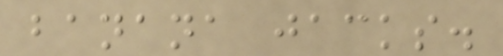banana jacks.
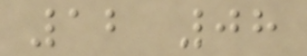12 08
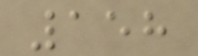158
